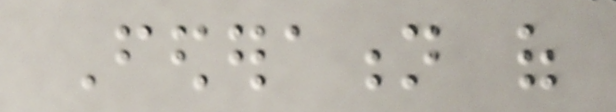Federation of
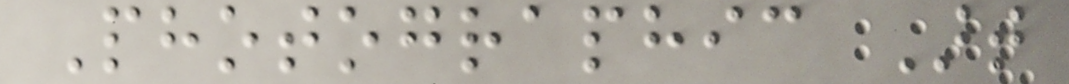Photographic Art
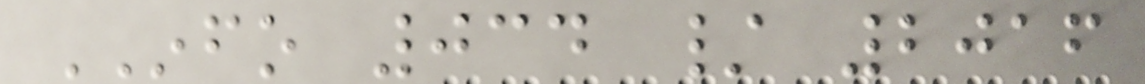INFO 034 / 2016
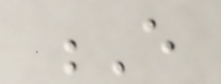E
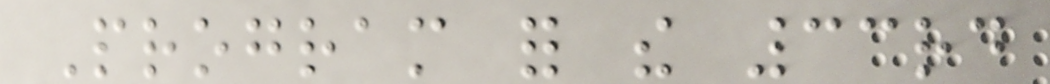Program for the 33rd
